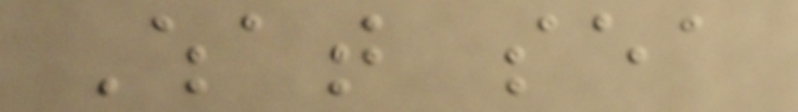What sea
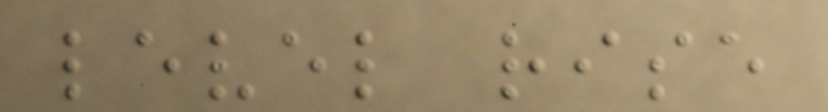level rise
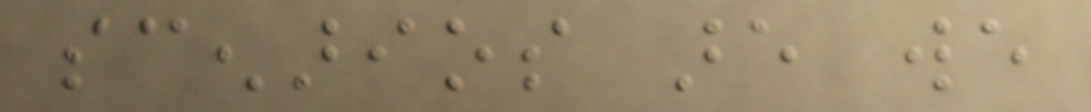scenarios are we
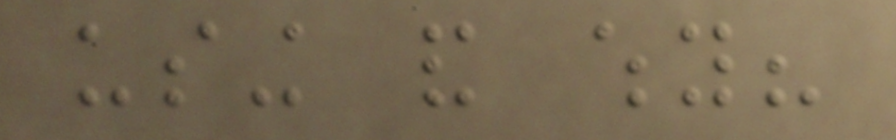using and why?
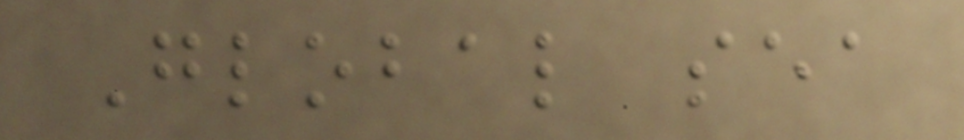Global sea
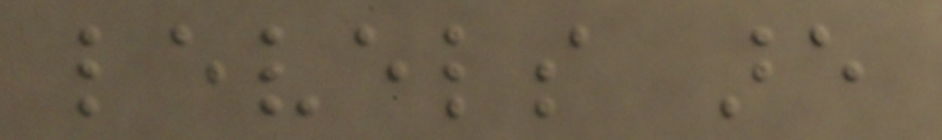levels are
